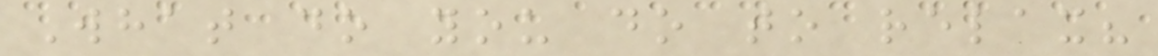What do you do to relax?
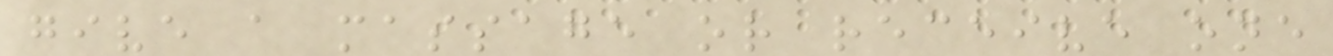give a massage or receive one
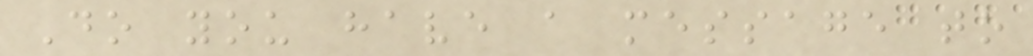Do you have a message to
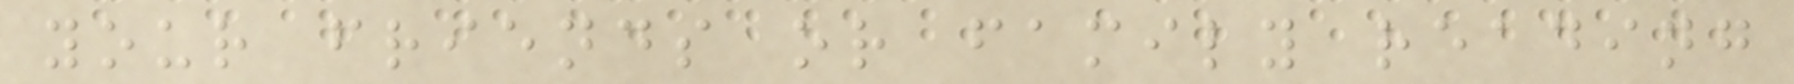your friends or family reading
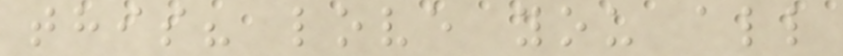this? love you all
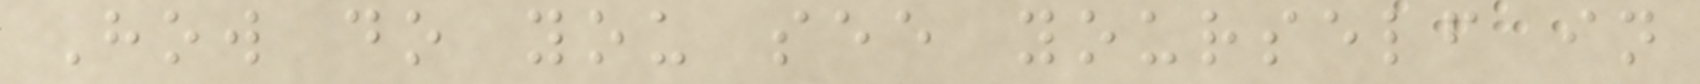How do you see yourself in
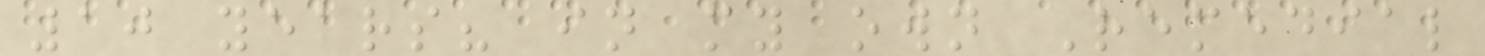10 years? in my own Remedial
